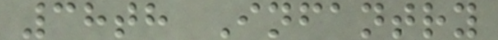38th Infantry
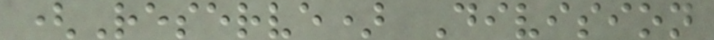(Reserve) Division
